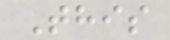This
